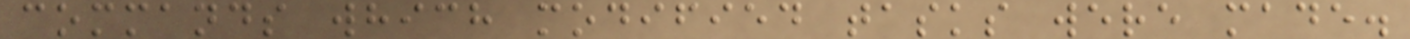commands which modified tasks were made.
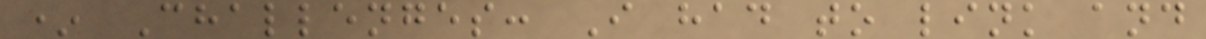* Challenges: I had to link and
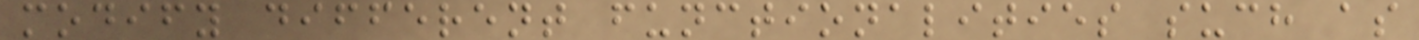modify different functionalities such as
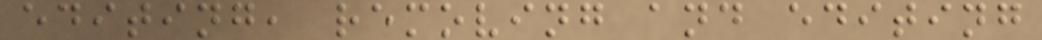editing, removing and editing
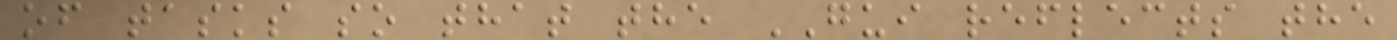of tasks so that the GUI reflects the
